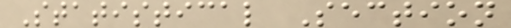Statistical Section
